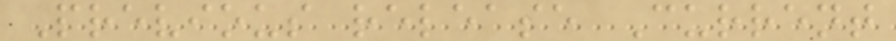Previous release Current
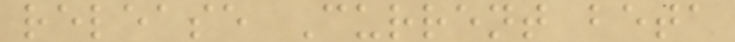release Current beta
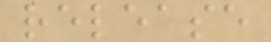release
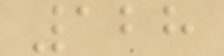128
